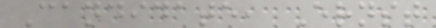Candidate, Ernst
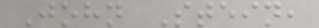John Stein,
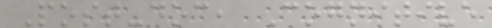Post-doc, Cognitive
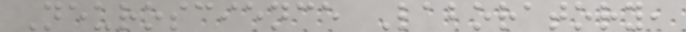Neuroscience Laboratory,
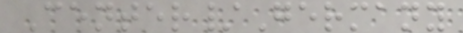Center/Germany
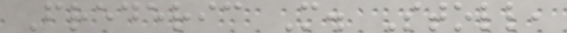Frederic M. Stoll,
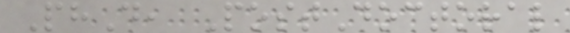PhD, PostDoctoral
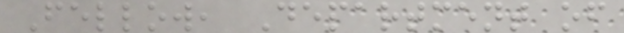Fellow, Department of
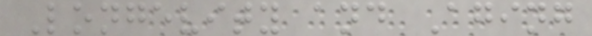Longevity and Aging
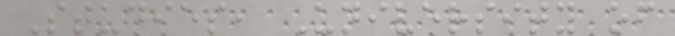Studies, University of
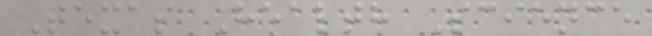Texas Health Science
